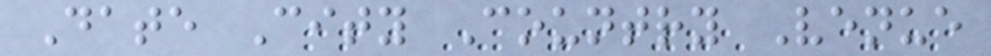Date City Country Venue
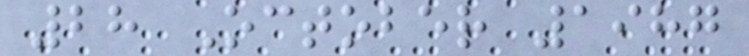28 October 1987
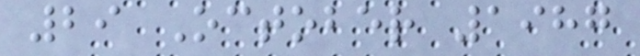29 October 1987
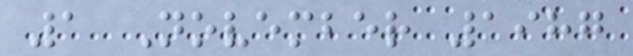1 November 1987
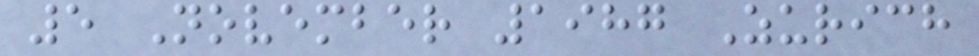5 November 1987 Zurich
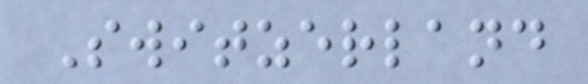Switzerland
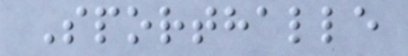Sporthalle
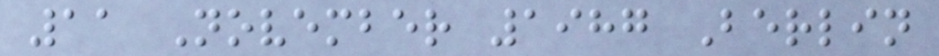11 November 1987 Berlin
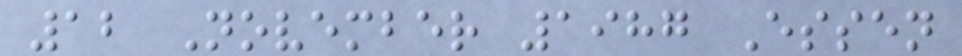12 November 1987 Essen
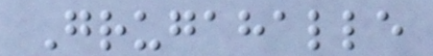Grugahalle
